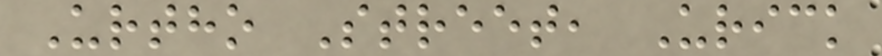Urtho Street, Urick
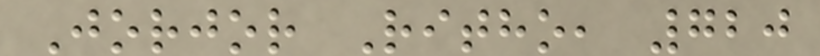Jorjor Ritho, 720
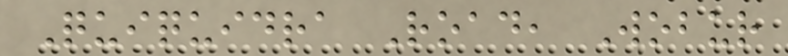Quiquidra Road, Wobur
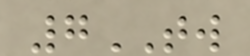7TW
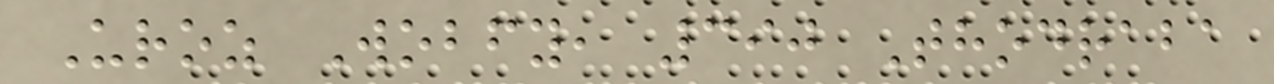Uroz Wobfy, 390 Thodraba
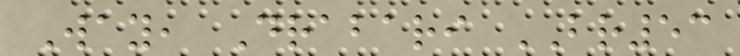Way, Drabari BR53
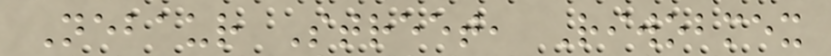Nebaur Street, Riwobmex
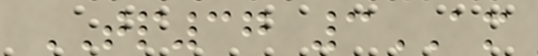TP37 3AM
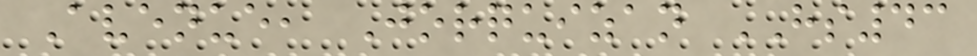Avenue, Jorquizan HS43
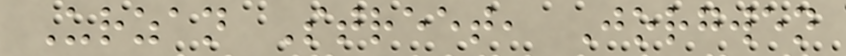Urzan Street, Jorgwen
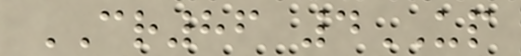CR86 4UP
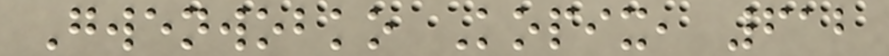Gwenwobko Kopix, 612
